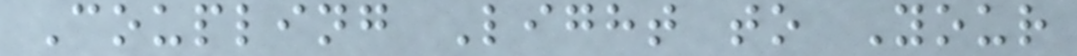Coupling Light to Your
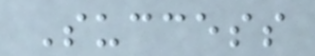Success
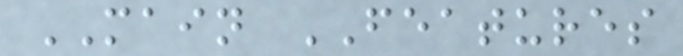MAIN FEATURES
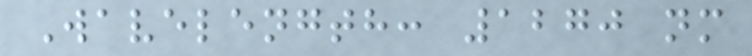Wavelength: 1270 nm
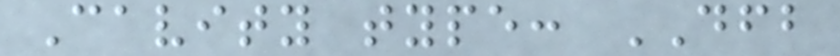Cavity type: DFB
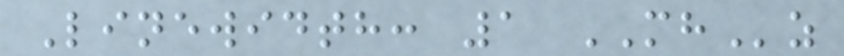Linewidth: 1 MHz
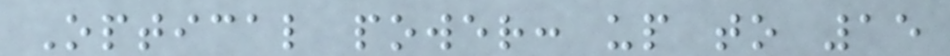Optical power: up to 15
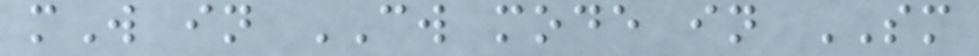mW in CW mode in SM
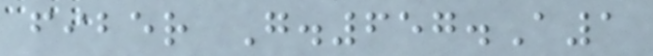fiber G.657.A1
